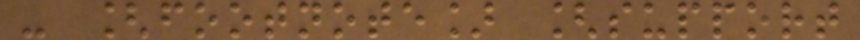- [footnote] [support
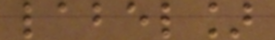label]
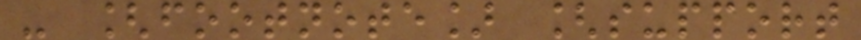- [footnote] [support
